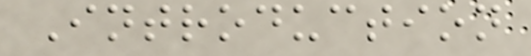Introduction
